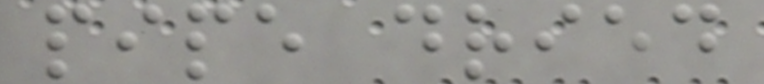pipe dried
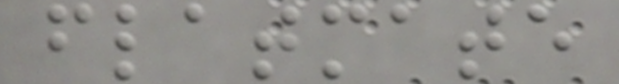flatmate
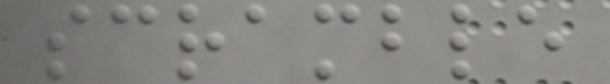scramble
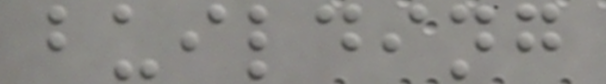building
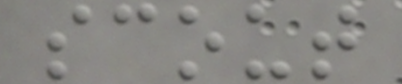scout
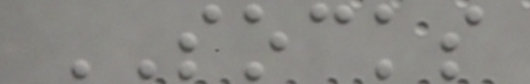SOCKS
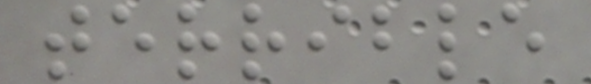terrible
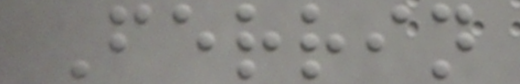Ferrin
